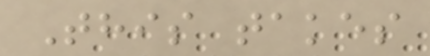This takes
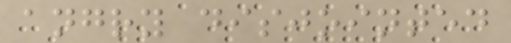angry disjointed
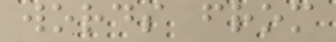words from
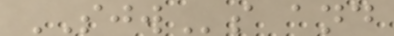SJWs and
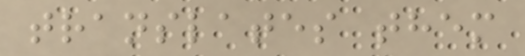translates them
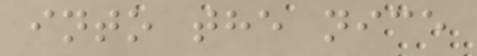into the nice
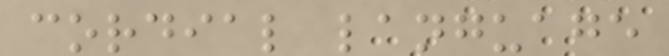cordial language
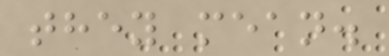they mean.
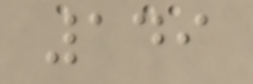149
